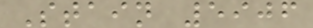Stain 5906
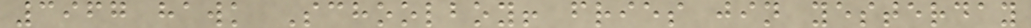3967 hawk Schoolboy! fries jin yesterday
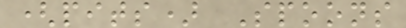(pits) Spoons
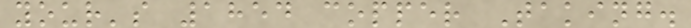your's 1854 copper Taking.
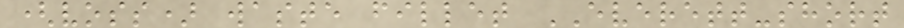(voss) waste fillet EVERETT-short
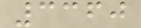3360
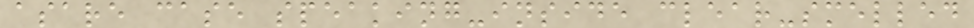asare case speaking-inside clear-smelled
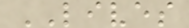LIVES
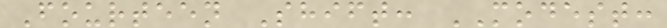Fourteen Shift: MODEST:
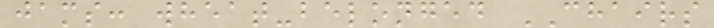jams: wheat-belonged CHAIRS
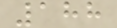188
